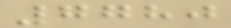7780
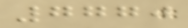7770
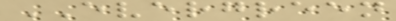EVERGREEN
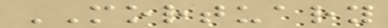MORTUARY
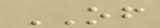OF
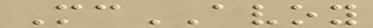McAVOY
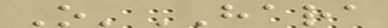O'HARA
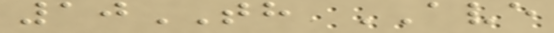10TH AVE
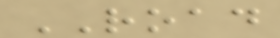ROAD
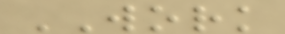WORK
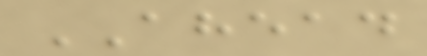AHEAD
